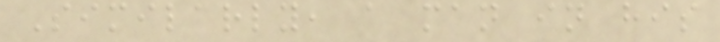Similarly, a man in his
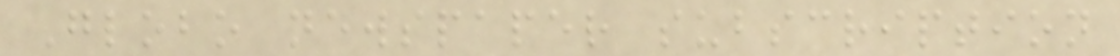Globo newspaper subscription
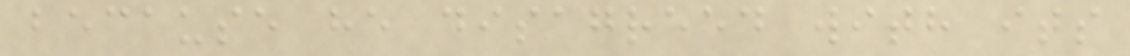because he disagreed with its
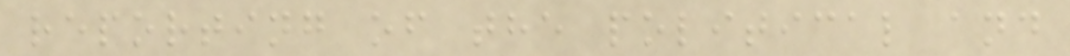reporting of the political and
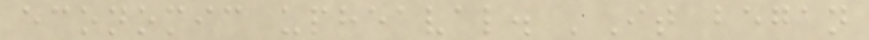economic upheaval. 'It began
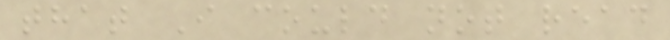that I could not read
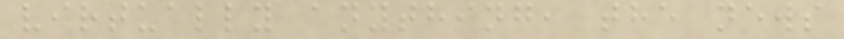virtually anything, the news
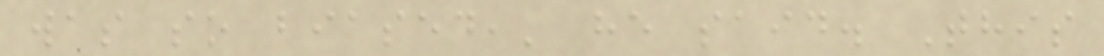was so biased,' he said. This
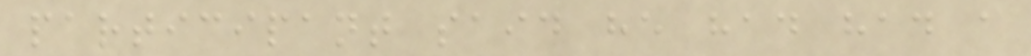participant said he had had a
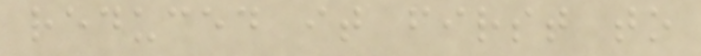reduced it first to
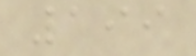199
